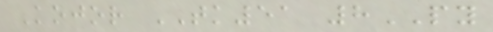Kojor TK51 8PY
